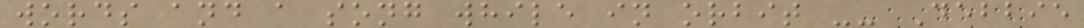words and a song while in orbit -- Debbie
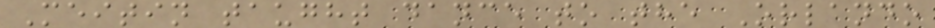Meitin taught dance to the Orlando
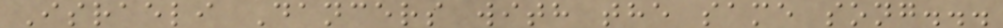Israeli Dancers with the same song...
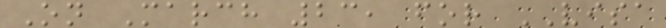On March 23, for VISA
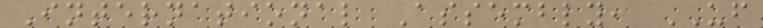International Assembly, UF
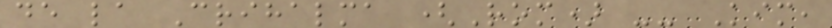de la Crihalma (Rom) -- Kim,
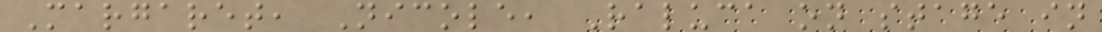Margaret, Nicole, Raluca on stage in
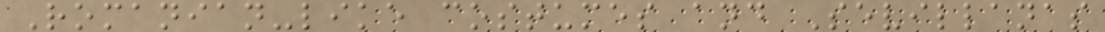Romanian-like costumes and Sevillanas
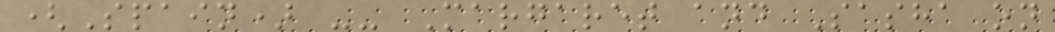(Spain) -- Margaret and Sasha on
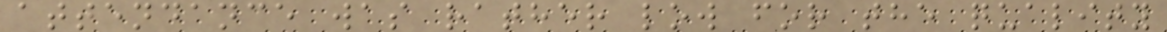attendance was rather low for the quality
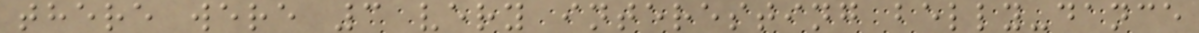there were 3 very interesting belly-dance
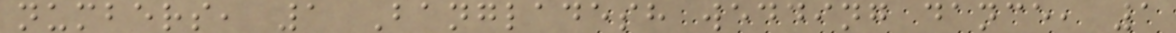numbers, 1 Bangladesh wedding dance, 1
